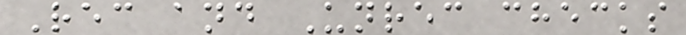Rec and Unrec checks
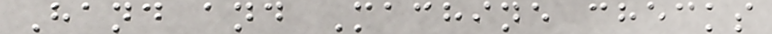Hand and Machine checks
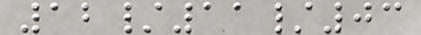12/11/03
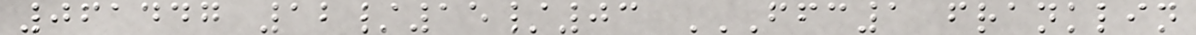061447 12/15/03 FFC1 FRANKLIN
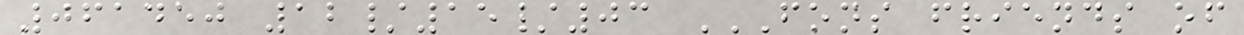061450 12/15/03 FONS FRIENDS OF
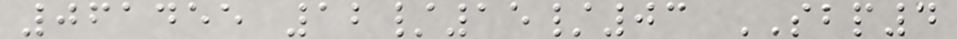061455 12/15/03 SBP4
